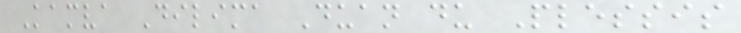Kamva Dilima Duan du Plessis
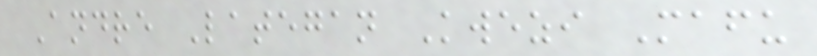Andre Lategan Kwezi Mafu
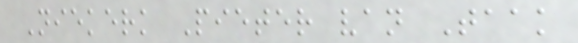Niekerk Pieter van Taak
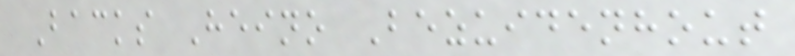Backs Heino Bezuidenhout
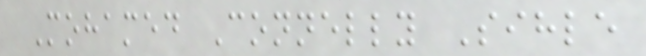Mohamed Connelly Sihle
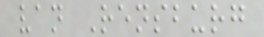van Rensburg
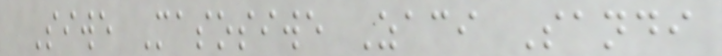Siwe Masosiwe Zaci Sandi
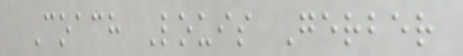Coach Louis Gerber
